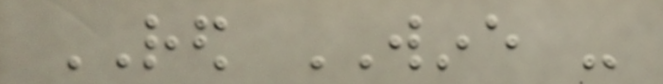RED WINE -
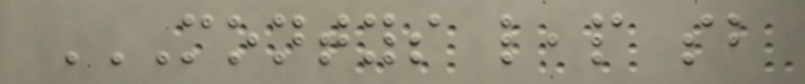MONTYS LEAP SB
